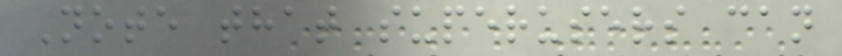Note that superusers can
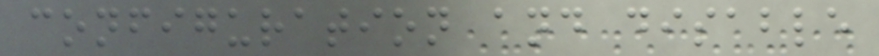configuration and disable
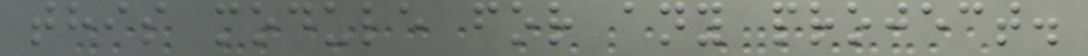this module for any project.
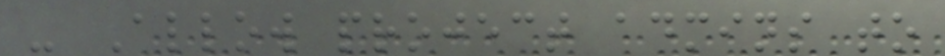- Allow project admins to
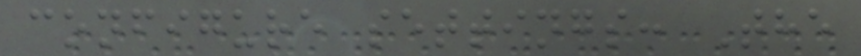configure settings: The
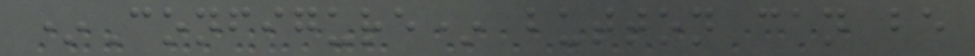*Configure* button can be
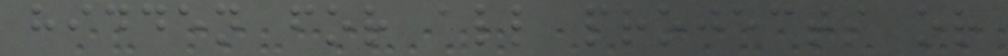hidden for all projects or
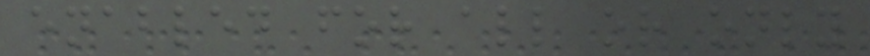enabled for all or only
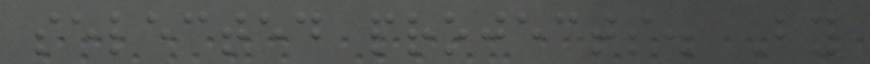selected projects. By
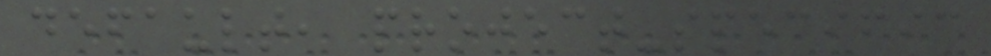default, project-specific
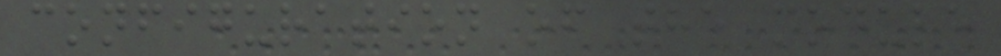configuration of the module
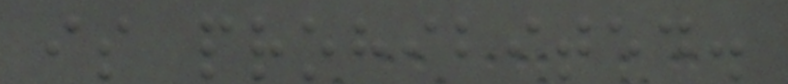is prohibited.
